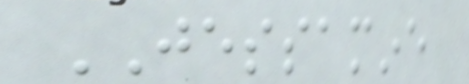JESSAMINE
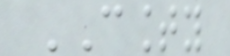COUNTY
